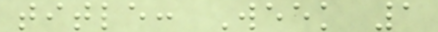title: Week 1
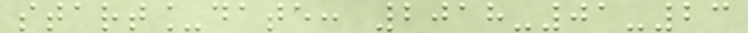start_date: 2018-01-23
